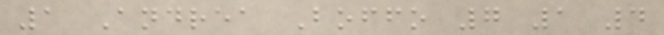1 Andrea Boffo 7 1 4
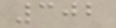302
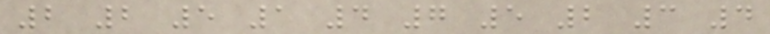2 2 5 1 4 7 5 2 3 4
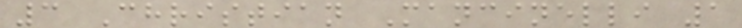3 Christian Mancinelli 1
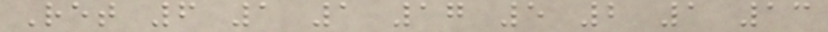Ret 6 1 1 17 5 2 1 13
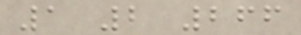1 2 266
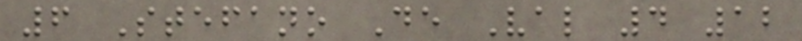6 Stefano De Val 4 12
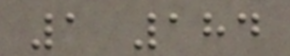1 184
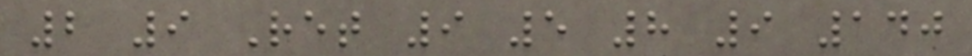2 9 Ret 9 5 8 9 140
